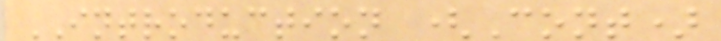INTRODUCTION (Cont)
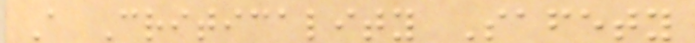A Criticality Safety
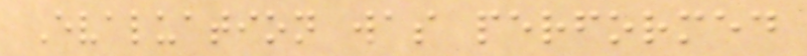Evaluation was performed
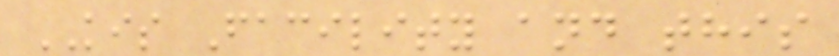KIS Facility and this
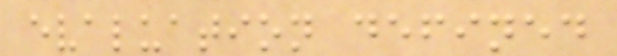evaluation defined
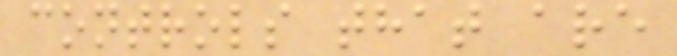controls that are
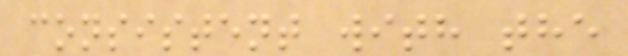consistent with the
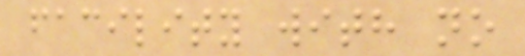facility with no
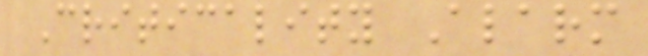Criticality Alarm
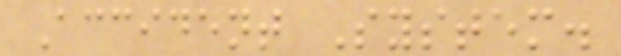Accident System.
